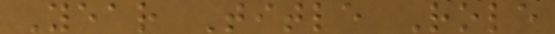Year Title Role
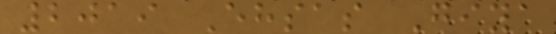2019 Ehsas Giya
